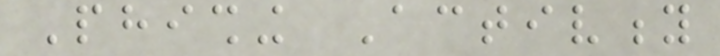Phishing Activity
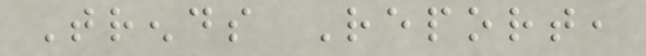Trends Report,
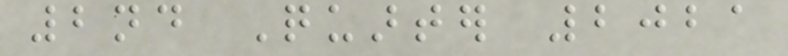2nd Quarter 2021
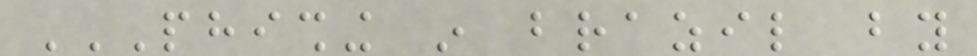PHISHING IN BRAZIL BY
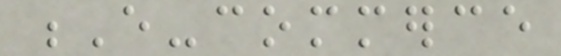E-commerce
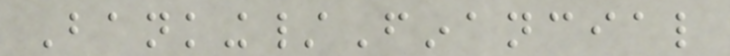Banking/Financial
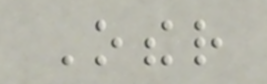Other
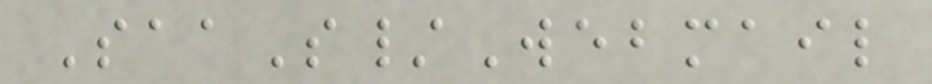SaaS/Webmail
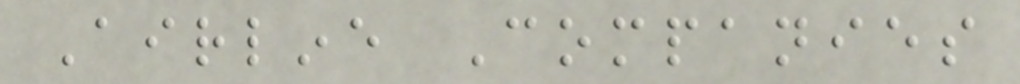Airline Companies
